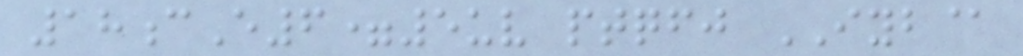18cE6=5uv ptqfj IYB@
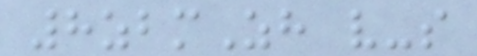8zbmZh v-s
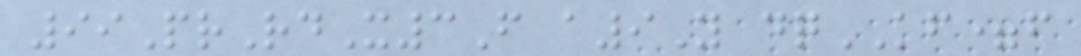99PrRdX3F a9Y dqKF=f
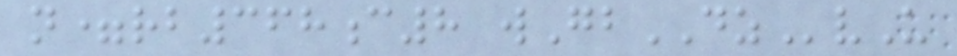n=rb368c8 wGbDZvU
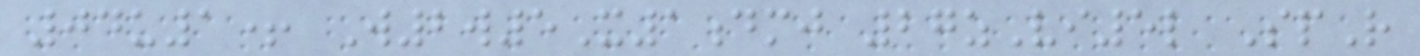04u1+ W2w5X1dmj 27zVi5l SpR
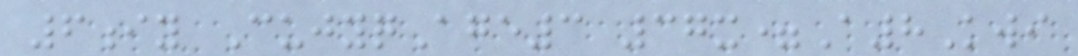6iy CujyqAge3 37x=A8Kwi
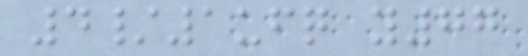4/1ufq y77
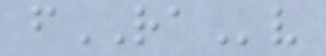fRAv
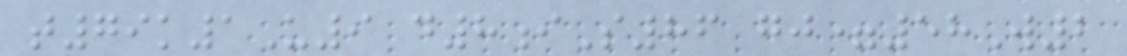t79k1U9 d8iS86 gj=58W2
